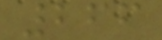266
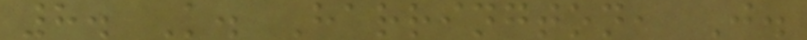8. K. Harrington, J.
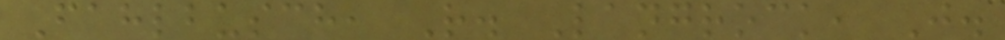Fahlbusch, R. Langrock, J.
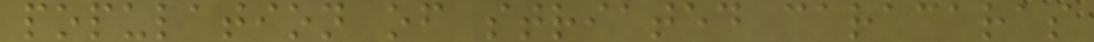population of striated caracaras
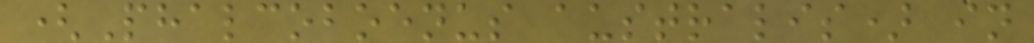(Phalcoboenus australis) in
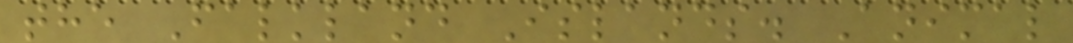the Falkland Islands. Animal
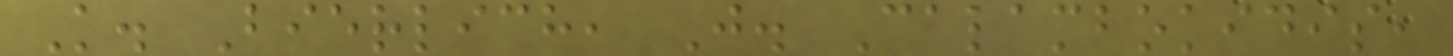K. Bierlich, J. Calambokidis,
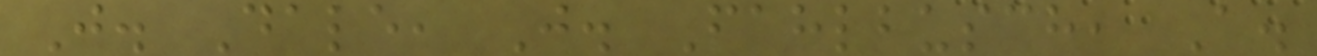J. Dale, J. Fahlbusch, A.
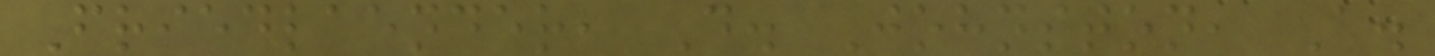Friedlaender, D. Johnston, A.
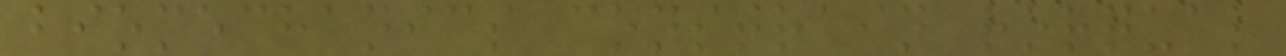biomechanics constrain rorqual
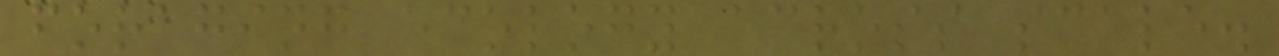foraging ecology across scale.
